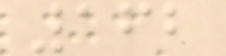162
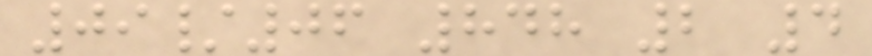09/06 848 2 4
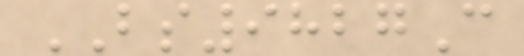BS9827C
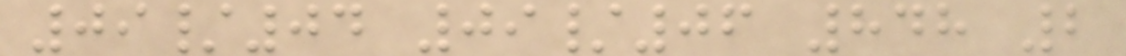09/04 09/06 848 2
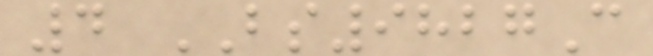4 BS9827C
